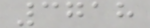3718
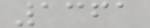1361
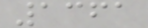1361
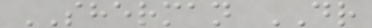SHERMAN DR
